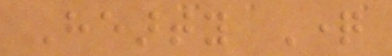Hearty Question
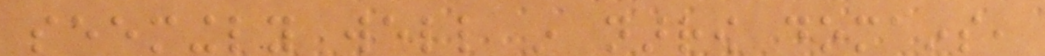seemingly well in narrow domains,
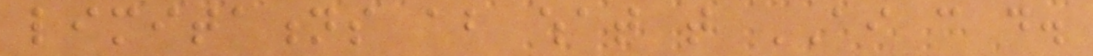limitations about what that AI can do.
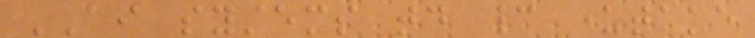AI systems today cannot undertake
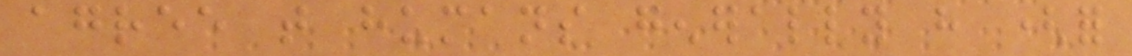agree that humans generally have (for
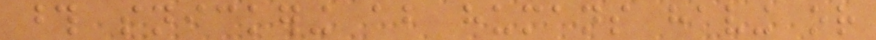those snickering about humans having or
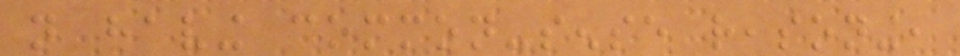not having common-sense reasoning,
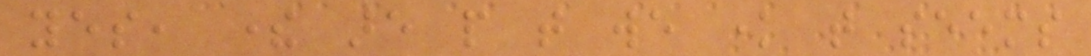yes, there are people that we know that seems
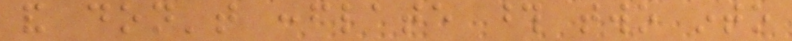and don't conflate those two into
